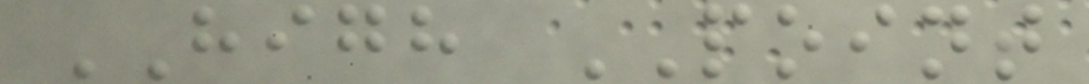HIGH POINT
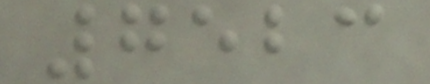7523
